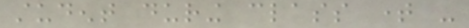student during class time -
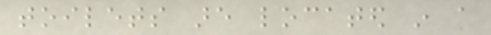toilets are located in a
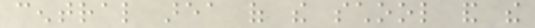central area of the school and the
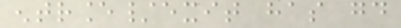entrance/exit has good
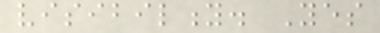visibility. Yes
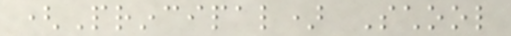(Principal) School
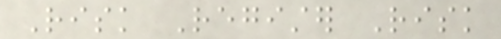Risk Register Risk
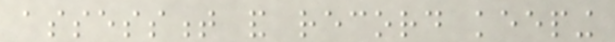assessment and record keeping
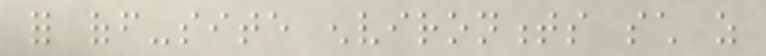for off-site environments such as
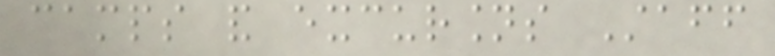camps and excursions Staff
